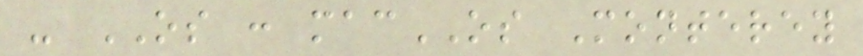- OS : macOS Monterey
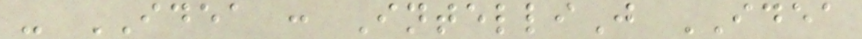- IDEA : IntelliJ IDEA
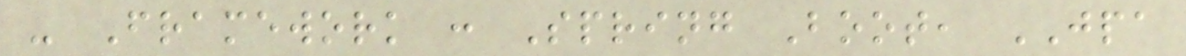- Framework : Spring Boot, JPA
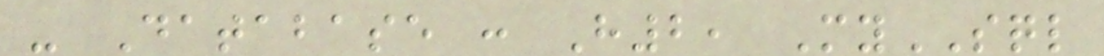- Database : H2, MySQL
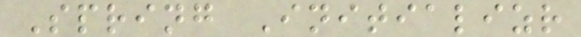Spring Initializr
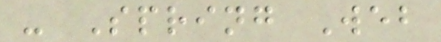- Spring Web
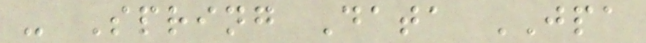- Spring Data JPA
